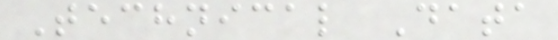Technical Data
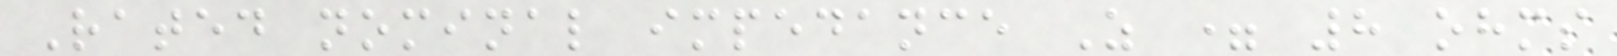Rated nominal impedance Z = 8 ohms
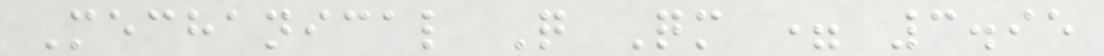Mechanical Q Qm = 3.95
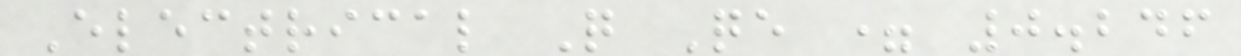Electrical Q Qe = 0.246
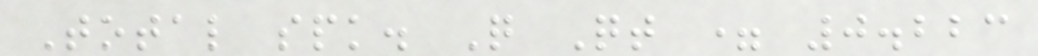Total spk. Q Qt = 0.223
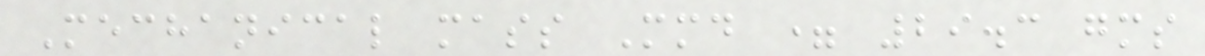Mechanical mass Mmd = 29.3 gms
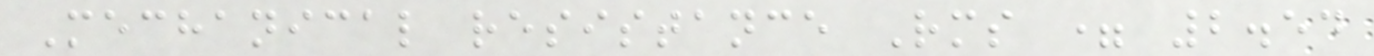Mechanical resistance Rms = 2.54
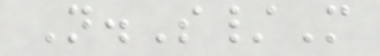N.S/M
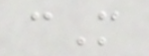cM
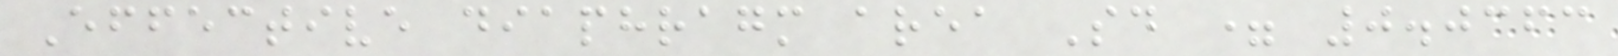Effective diaphragm area Sd = 0.0363
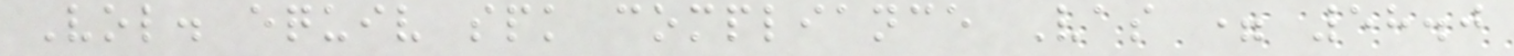Vol. equiv spk compliance Vas = 58.0
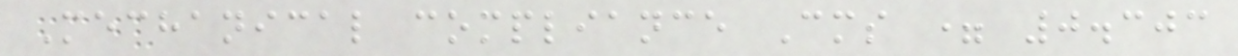Mechanical compliance Cms = 0.303
